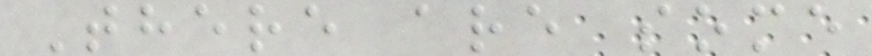There are some
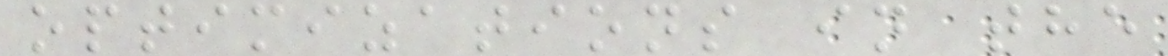optimizations in the
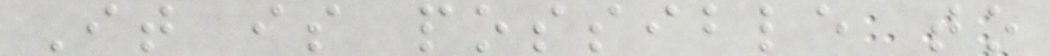It is possible to
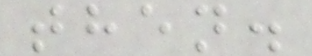then.
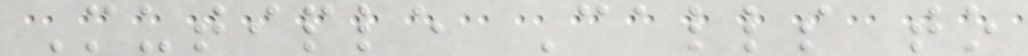Mutiple Calls to
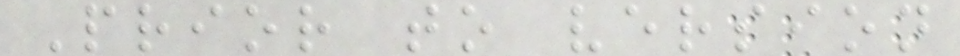Prior to version
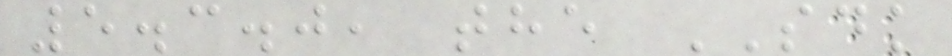5.3.0, the SDK
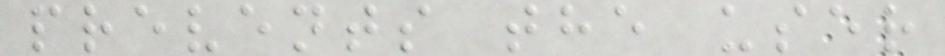prevents the user
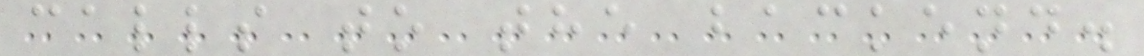calls to the backend.
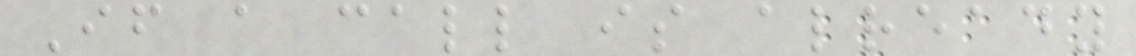If a call is already
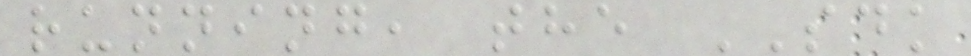running, the SDK
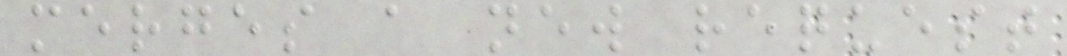merges a new request
